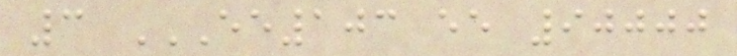3 EE103 EE 90000
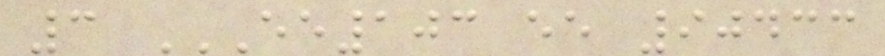3 EE103 EE 90433
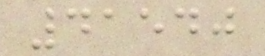41540
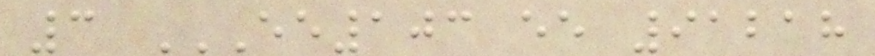3 EE103 EE 91218
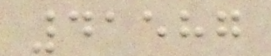41587
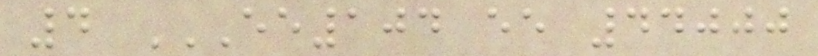4 EE104 EE 44000
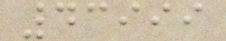43999
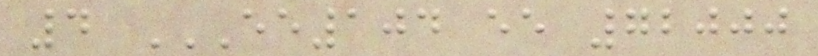4 EE104 EE 72000
